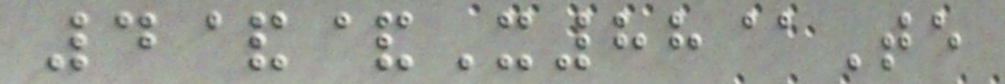4&&X88@Te
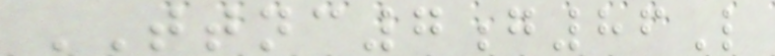TTNC7g86L
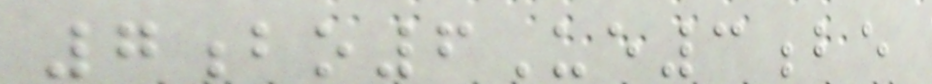7bo6Ue3be
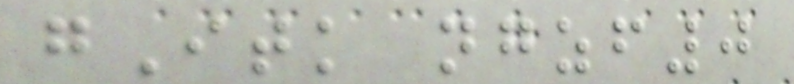gItk ngzf0
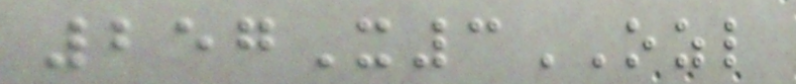257X3OZL
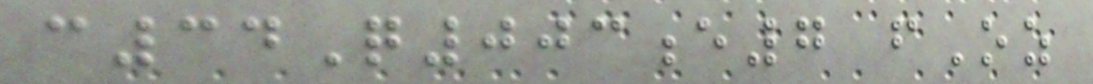c34Q003e7 fOz
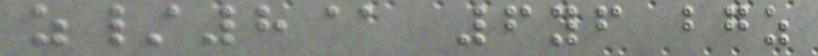z/8@ 6yf bgz
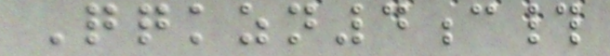Qqkzn4c#
